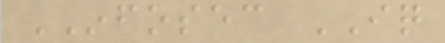INFOSEC IQ
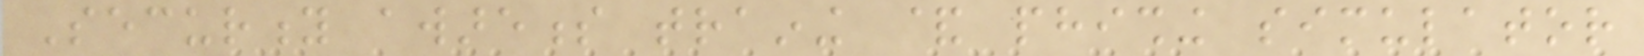Security awareness training & phishing simulator
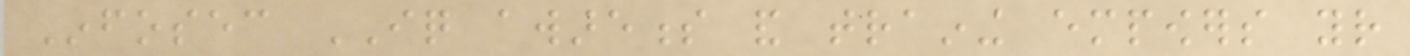Infosec IQ awareness and training empowers your
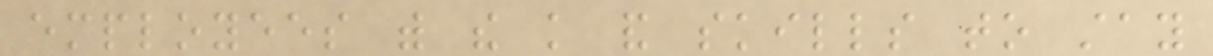employees with the knowledge and skills to stay
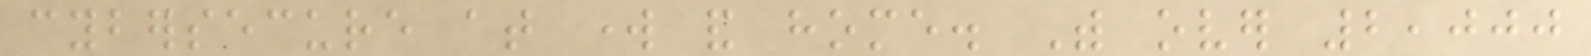cybersecure at work and home. With over 2,000
